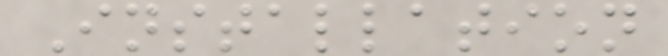Installation
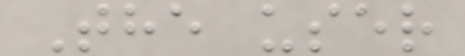The user
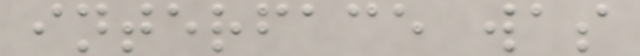interface was
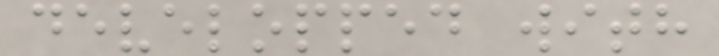developped with
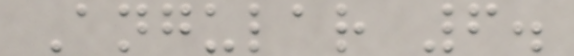Angular 6.
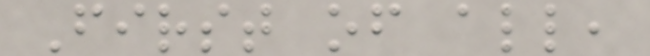First of all,
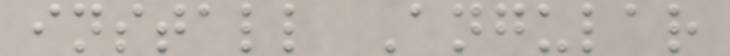install Angular
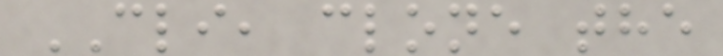CLI, clone the
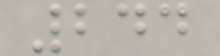244
